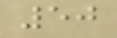50
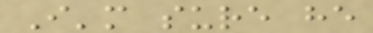I'm sure he
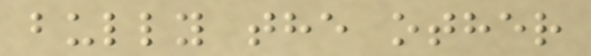bully the other
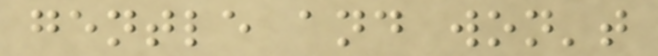gentle and won't
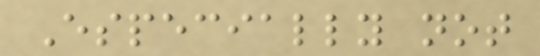Especially not
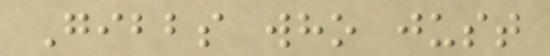Gibbs who just
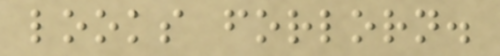looks forlorn.
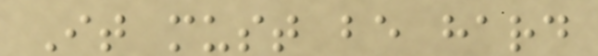It must be hard
